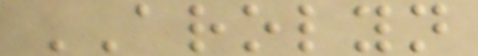AROLYN
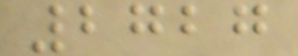2727
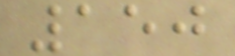150
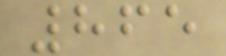865
